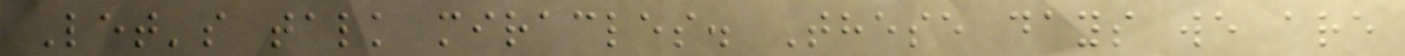Let's talk miracles. These days we are
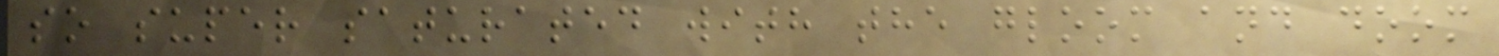so super saturated with the gloom and doom
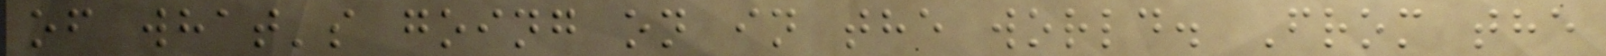of what's going on in the world. From the
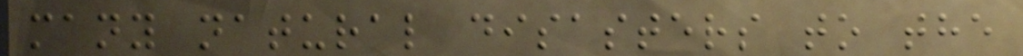many natural disasters to the
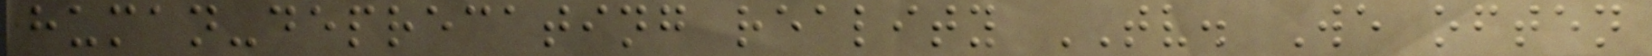human-deprecating reality TV. We often
